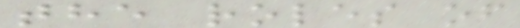the roles of
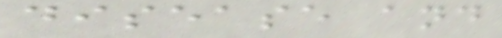disease and
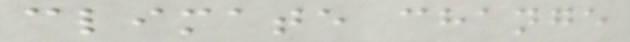climate change
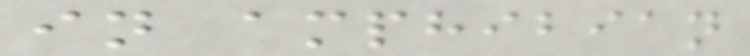in amphibian
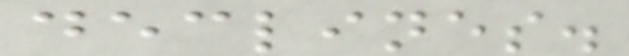declines.
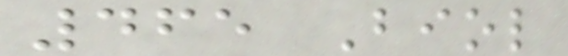465 Biol
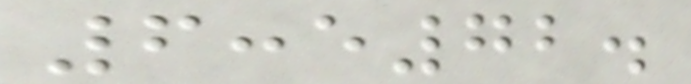6:e72.
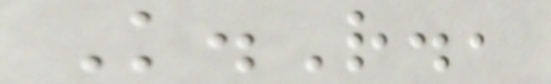K.R.,
